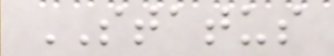STATUS
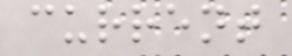current
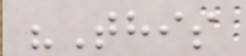"This
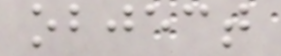object
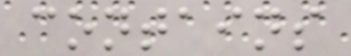contains
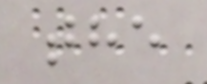the
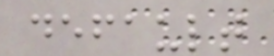default
